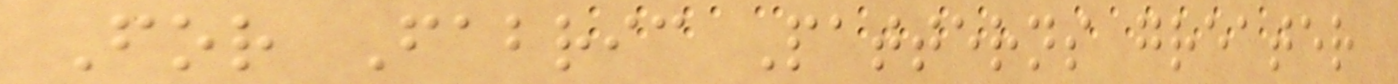For Fabric Patterns greater
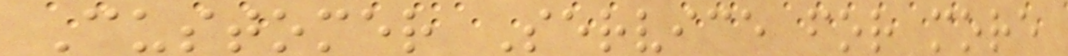Customer Service for more
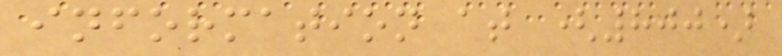information at (800)
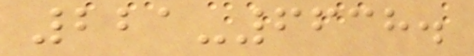221-6638.
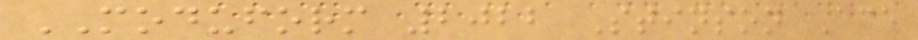MODUFORM 2022 Stinson Ace
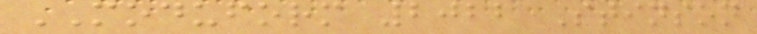MODUFORM 2022 Stinson
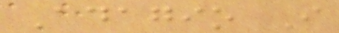Adagio I
